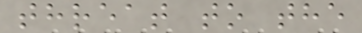threat to the
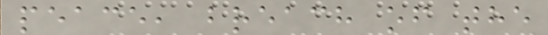peace, breach of the
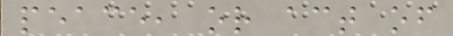peace, or act of
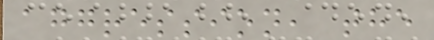aggression, the
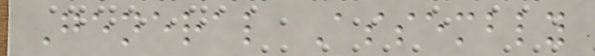General Assembly
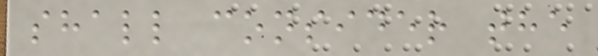shall consider the
